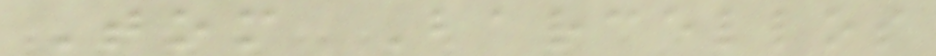Tom Barcellos
